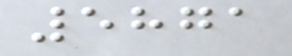5871
